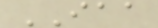IAA
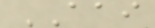AAI
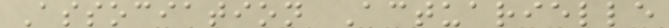Association Actuarielle
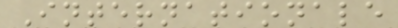Internationale
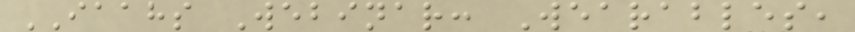IAAHS Webinar: Wearables,
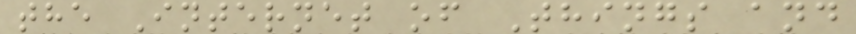the Internet of Things and
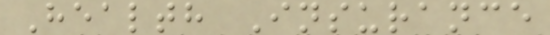Health Insurance
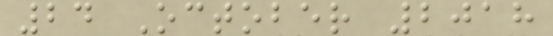24 October 2018
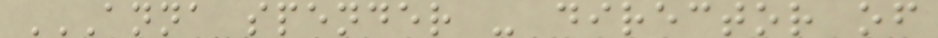ANNA SPENDER - DIRECTOR OF
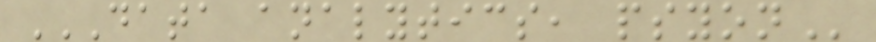DATA ANALYTICS, PSYON
